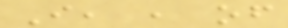I, , of
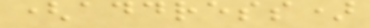(address)
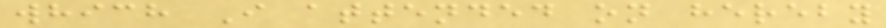which I attended on hereby
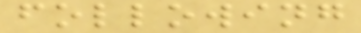following
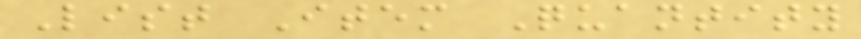List Item Quantity
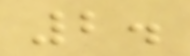2.
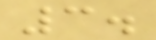3.
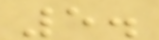5.
